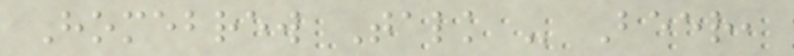Homebrew Talk - Beer,
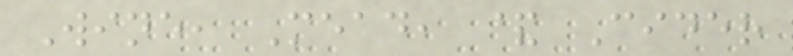Wine, Mead, & Cider
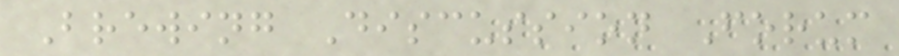Brewing Discussion Forum
